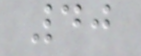40
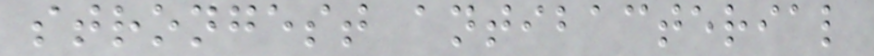strongest antibacterial
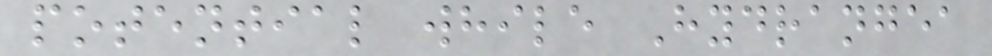potential while Hydrangea
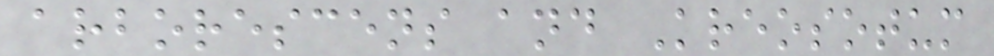arborescens and Kreosotum
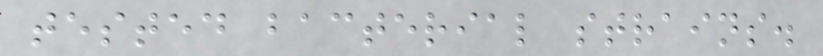tested bacterial strains.
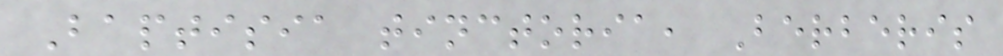Baptisia tinctoria, Berberis
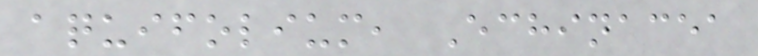aquifolium, Echinacea
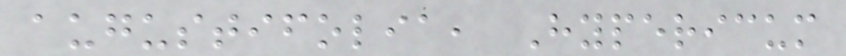augustifolia, Hypericum
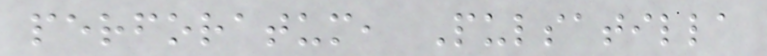perforatum, Pulsatilla
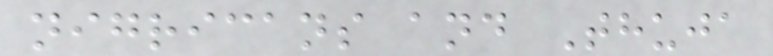nigricans and Thuja
